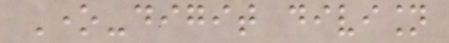One-digit division
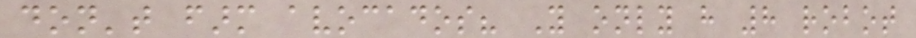don't farm avocados? You only have 8 robot
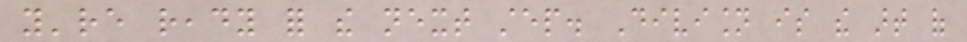you're ready for the next step. Division is the art of
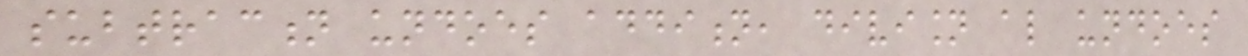subtraction undoes addition, division also undoes
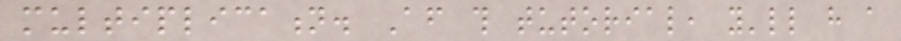multiplication. After this tutorial, you'll have a
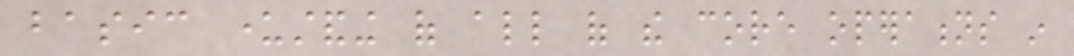basic understanding of all of the core operations in
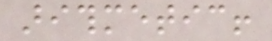arithmetic!
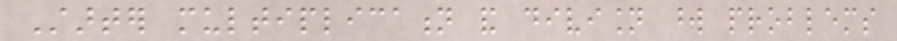Starter multiplication and division word problems
